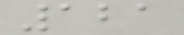121
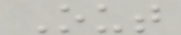Out
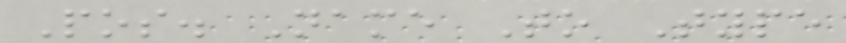Pos. Name To Type
